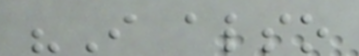"I also
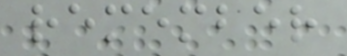remember
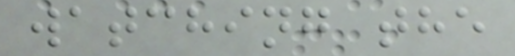watching the
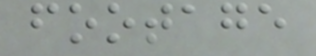footage
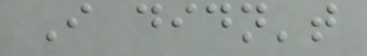I didn't
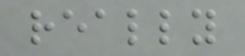really
